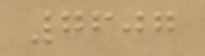7607
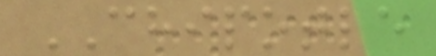CHIPOTLE
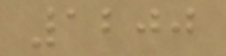1200
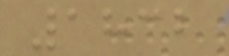1832
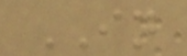IN
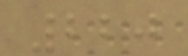220
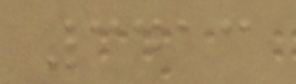3413
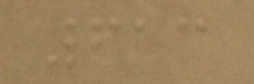613
